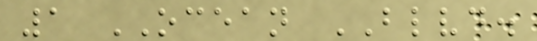1 OCEAN BLVD.
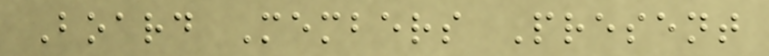Board Members Present
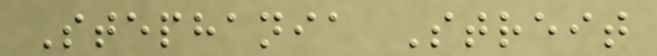Stephania Streit
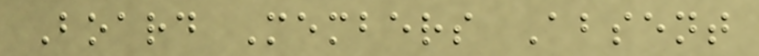Board Members Absent
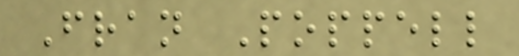Fran Poppell
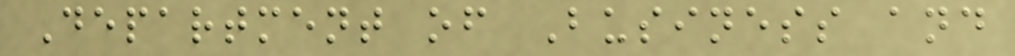Department of Business and
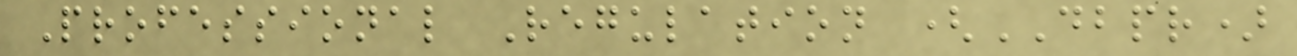Professional Regulation (DBPR)
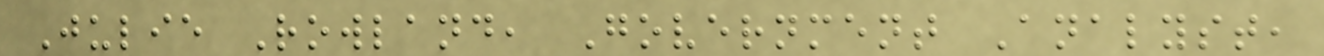Julie Rowland, Government Analyst,
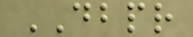DBPR
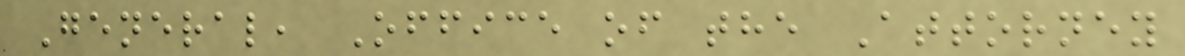General, Office of the Attorney
